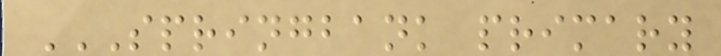SPRINGBANK PRIMARY
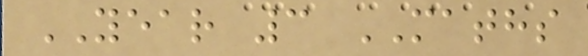YEAR 3 MATHS
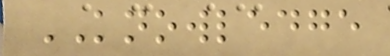KNOWLEDGE
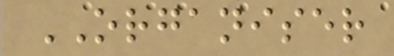ORGANISER
